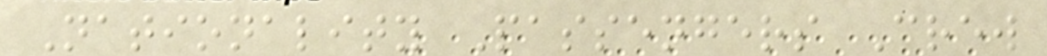Nationality Passengers Crew
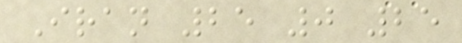Iran 25 0 25
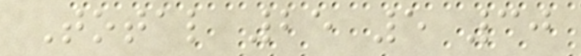Total 25 5 30
